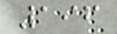196
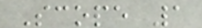Scope 1
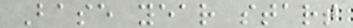Base year start
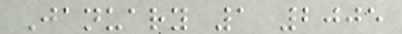January 1 2005
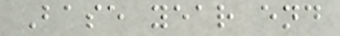Base year end
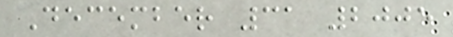December 31 2005
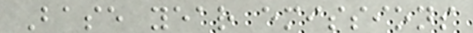Base year emissions
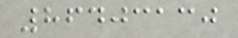86403130
